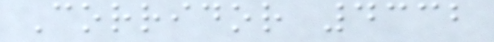Corridor 4332
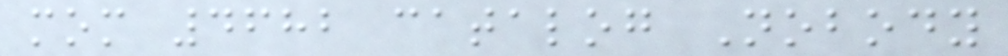mom 4682 catalog Nobody
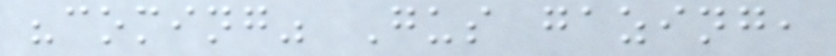"coming" Gus gazing,
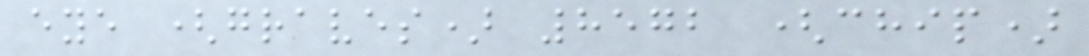eye (graves) 8572 (chip)
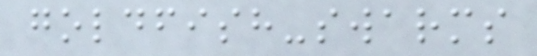goldfish-swarms
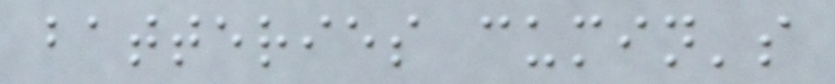batteries cumin's
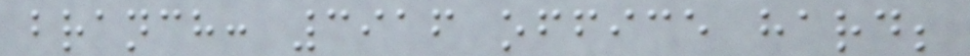branch: 3916 office hard;
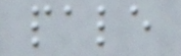pale
